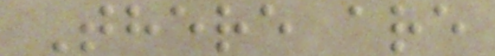There are
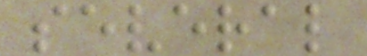several
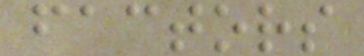factors
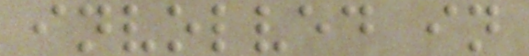involved in
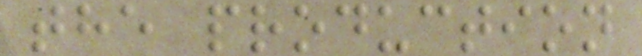the production
